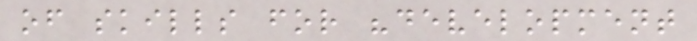of skills for "development
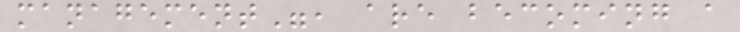management", are becoming a
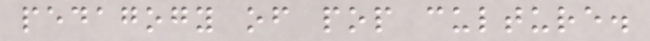pedagogy of pop culture.
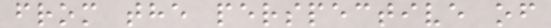from the perspective of
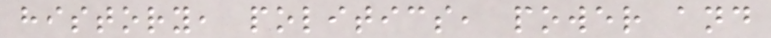history, politics, power and
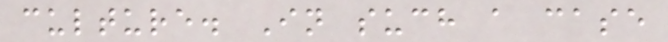culture. In such a case
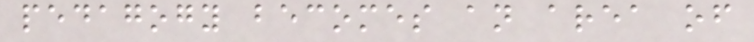pedagogy becomes an area of
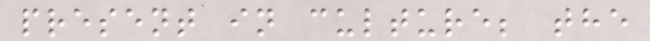present in culture; the
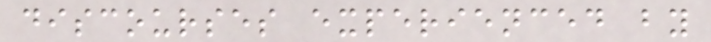discourses experienced by
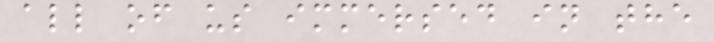all of us immersed in the
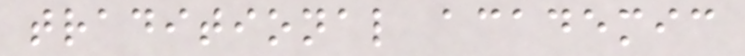traditional academic
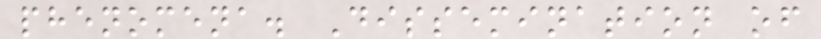phenomena. Dissemination of
